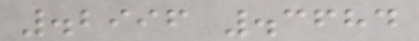.2996 .3684
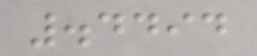.4494
